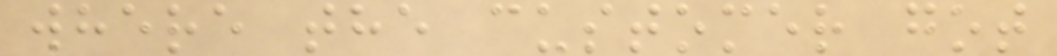where the customer got
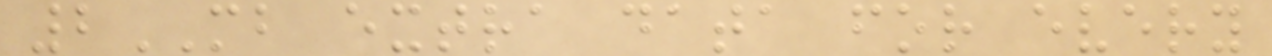2MB extra data for every
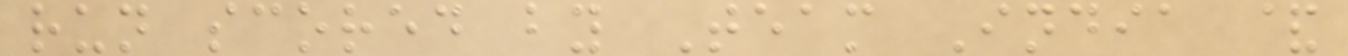run scored by Team India &
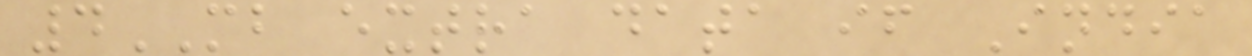4MB extra data if India
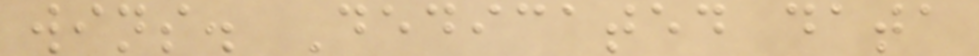wins. Dedicated data
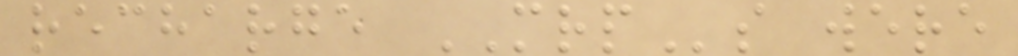recharge MRPs were
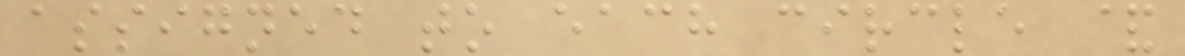assigned to each circle &
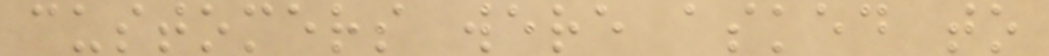customers were asked to
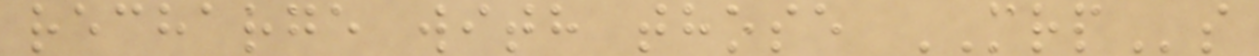recharge with those MRPs
